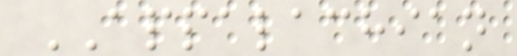APPALACHIAN
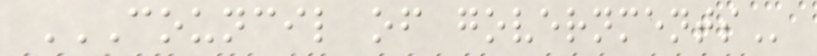COUNCIL OF GOVERNMENTS
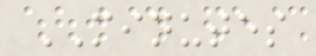MINUTES
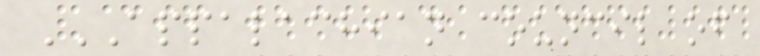APPALACHIAN COUNCIL OF
